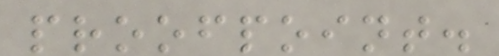proofpoint.
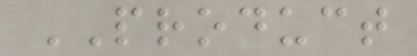PRODUCT
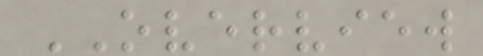OVERVIEW
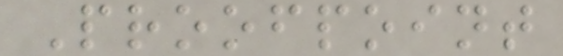Proofpoint
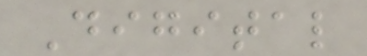Digital
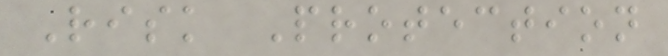Risk Protection
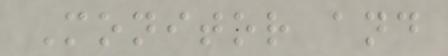Monitor and
